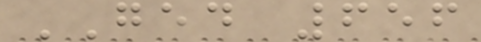GED 656
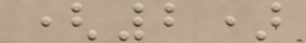(2)
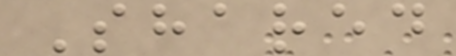Shared
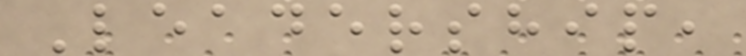Leadership,
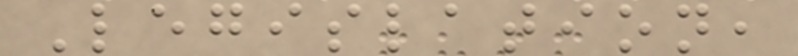Legislation,
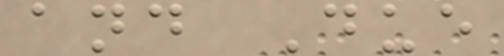and Due
